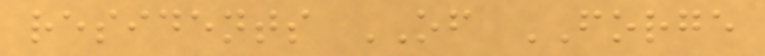residents OF FORGE
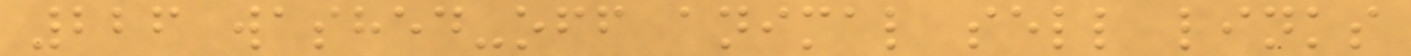226 washed-off animal sell links
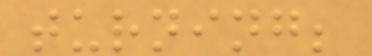turning;
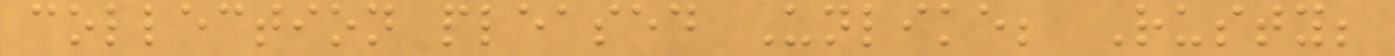collection pleased Unlike; Rusty;
